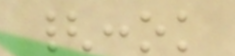{:ok
